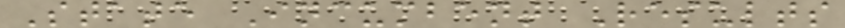State Incumbent Results
